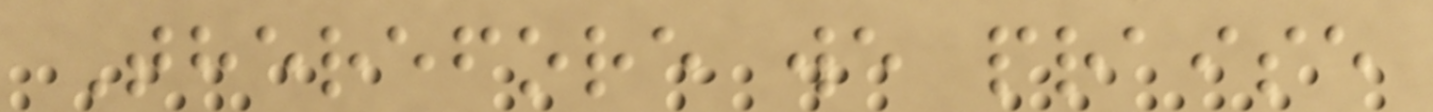Therefore we praise
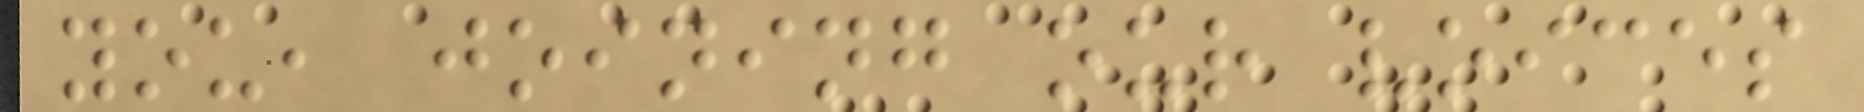you, joining our voices
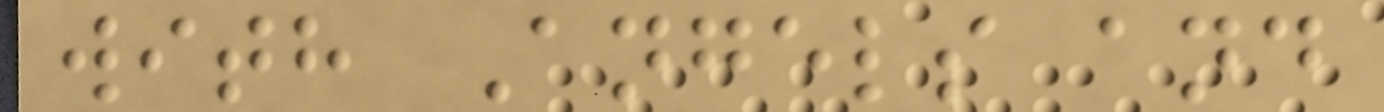with Angels and
